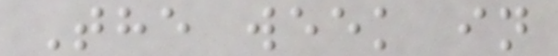The week in
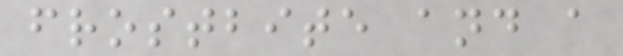frostbite and a
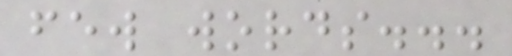few words...
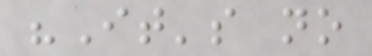"It's no
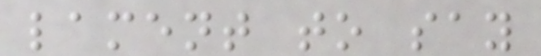lament to say
